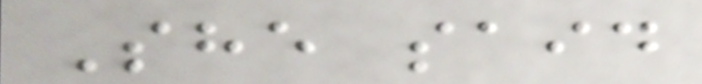She said
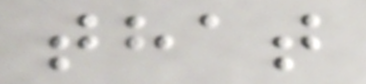that
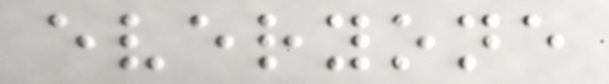everyone
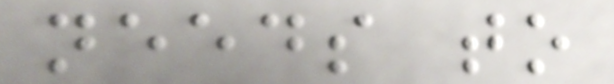needs to
